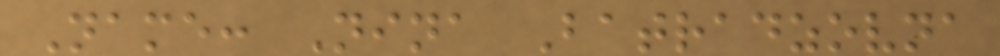Name: Nina Batradzovna
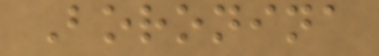Boronina
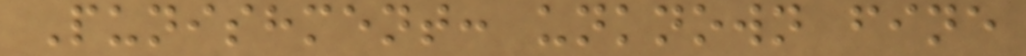Punishment: unknown fine
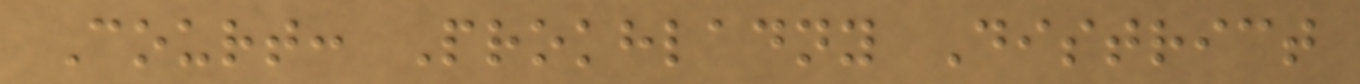Court: Prokhladny District
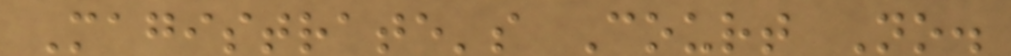Magistrate's Court No.
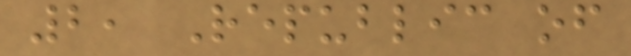2, Republic of
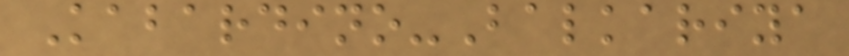Kabardino-Balkariya
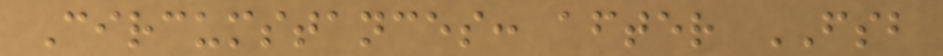Circumstances: after FSB
